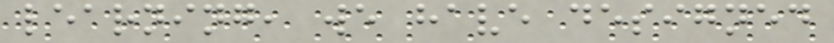learning, we have designed
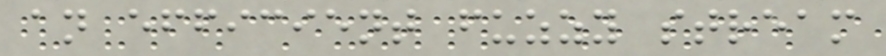an efficient fuzzy stream
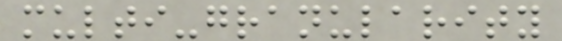multi-granularity
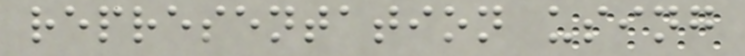representation using
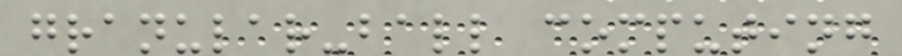granular-ball computing
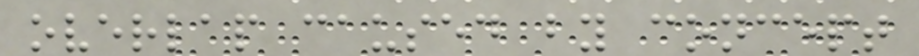overlap caused by concept
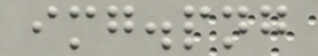img.png
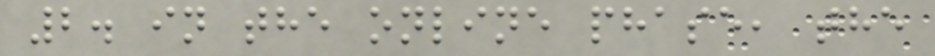2. in the online phase, the
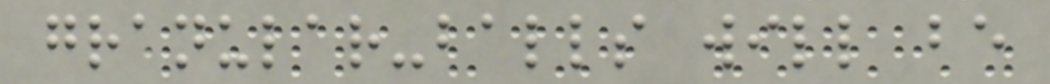granular-balls will be
